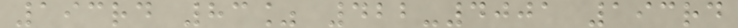193rd 83% 422-4001 193rd
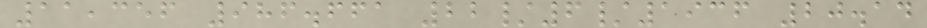11,356 986.661 22/6/1936 20.14
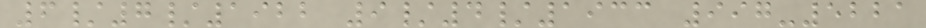6/7/1922 9/4/1933 997-5221
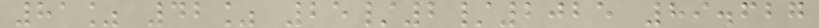81% 42% 25/2/2025 89.627
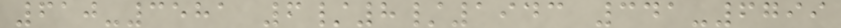610-3581 6/8/1943 341-6799
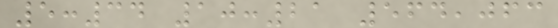5:34 10:21 564,063
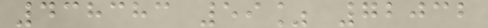438383 59% 72032
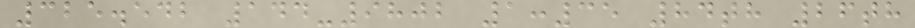325.542 144-9802 1:35 84th 26th
